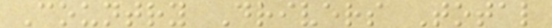Country Drivers Total
